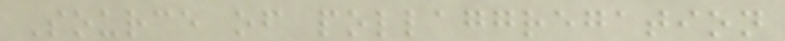Source of pollaggregation
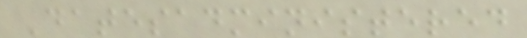Datesadministered
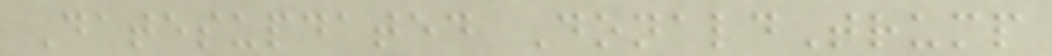Datesupdated DonaldTrump
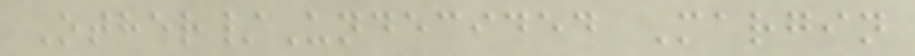Other/Undecided Margin
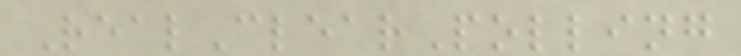RealClearPolling
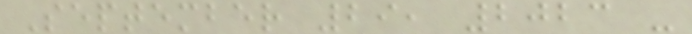September 29, 2023 -
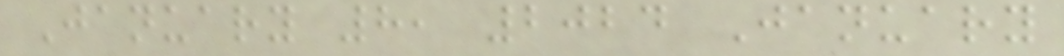January 8, 2024 January
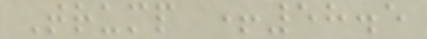Trump +58.5
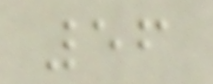56
